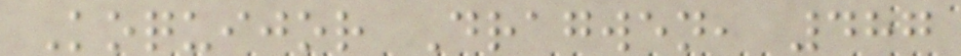Koquijor Dragwen, 487
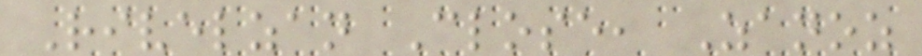Rivelzan Close, Zanoz
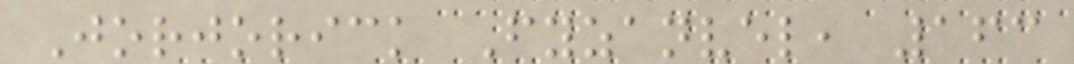Jorjorick Fyzanvel, 163
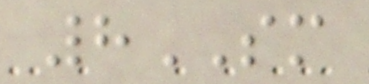8SM
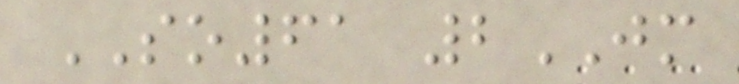SO61 2JM
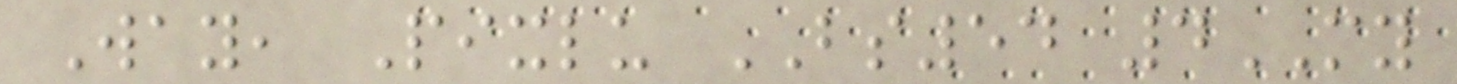Way, Pixlu BS54 4MY
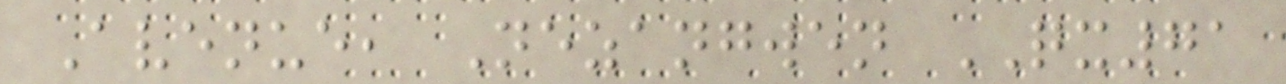Avenue, Nezangwen QX71
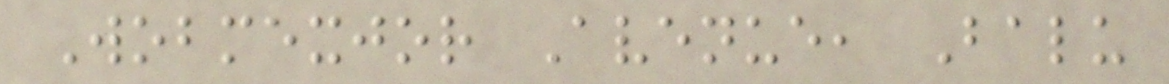Wobmexjor Avenue, Balu
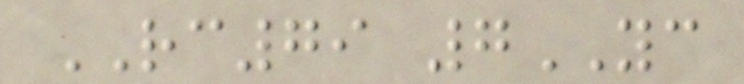RC79 7YC
